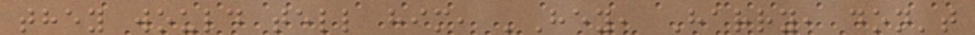they would tell him, 'Hey, Harry, don't
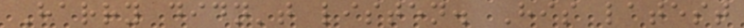Harry didn't listen. His latest
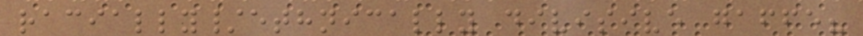racially/ethnically divisive gaffe?
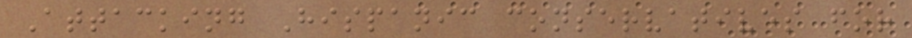Attacking Hispanic conservatives for
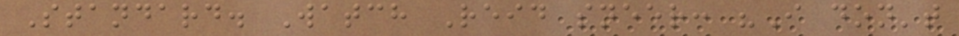Standard. Watch Reid sneer: "I don't
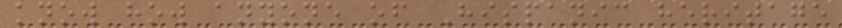know how anyone of Hispanic heritage
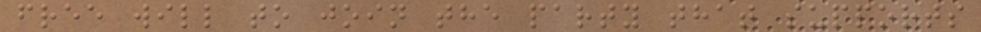free will to join the party that supports
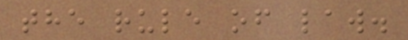the rule of law.
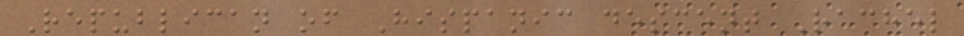Republican of Hispanic descent Rachel
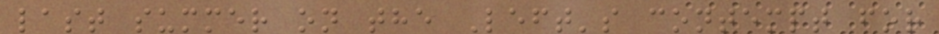last summer on the Left's contempt for
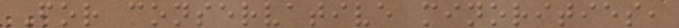For conservative minorities,
